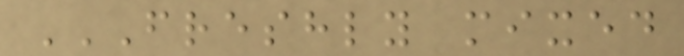FRESHLY MIXED
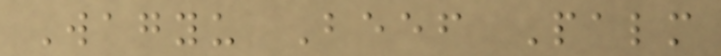Wagyu Beef Palm
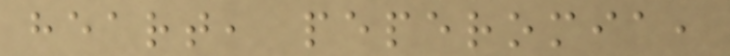heart, peperomia,
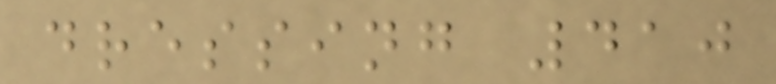dressing 410
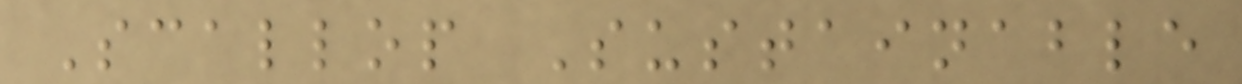Scallop Sustainable
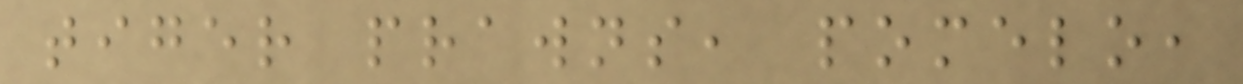tiger prawns, pomelo,
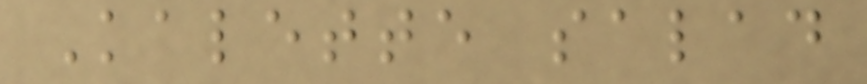Kalette salad
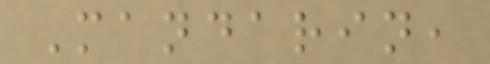Mandarin,
